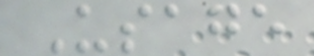Usage
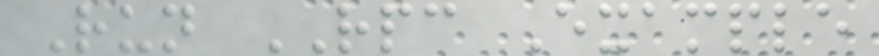Run RPC Example
